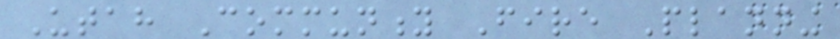Utah Community Fire Planning
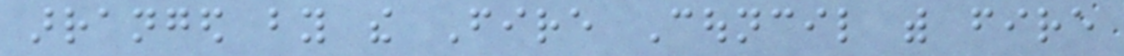arranged by the Fire Council with fire
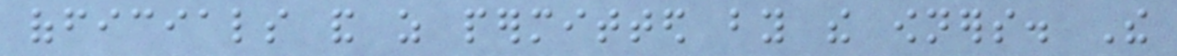officials and as permitted by the owners. The
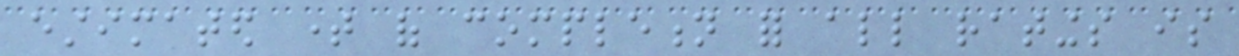estimated time of completion for all ratings is
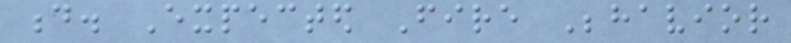d. Expected Fire Behavior
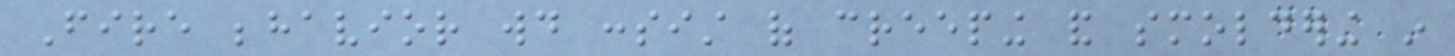Fire behavior would consist of creeping and smoldering in
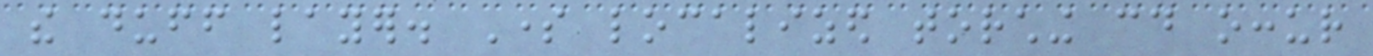the duff layer. Some localized torching could occur
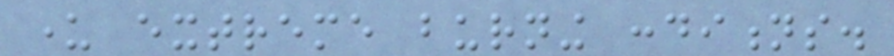under extreme burning conditions.
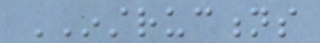INSTRUCTIONS
